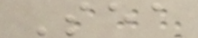Sea
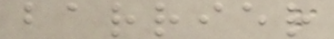barrier
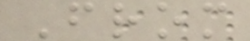From
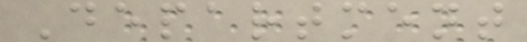Department
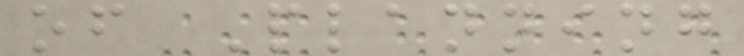of Planning
